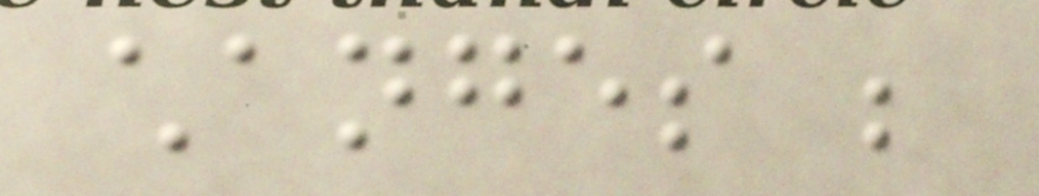changes be
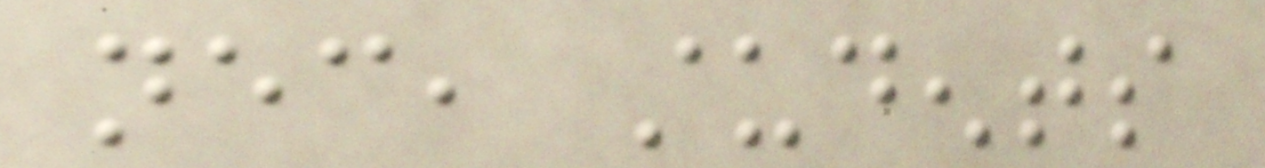necessary, students
